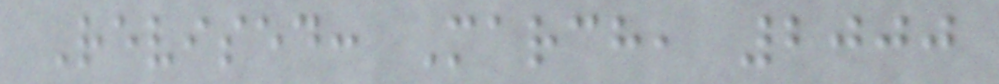Revised: March, 2000
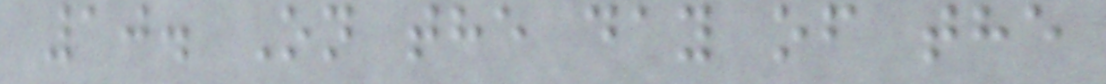10. On the day of the
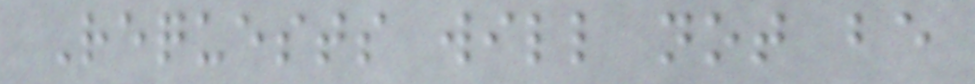Requests will not be
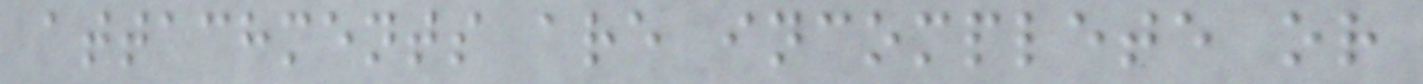attachments are incomplete or
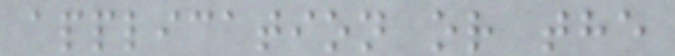application or the
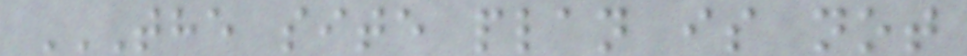THE SITE PLAN IS NOT
